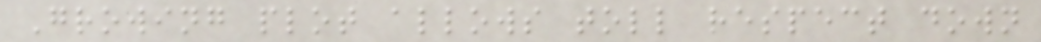Growing plot allows toll respect down
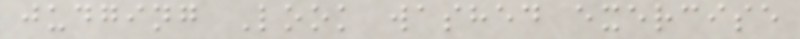judging Look washed exercise
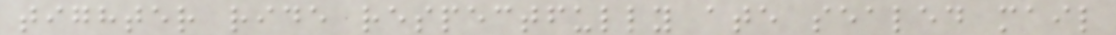tighter ride respectfully ate sealed mail
